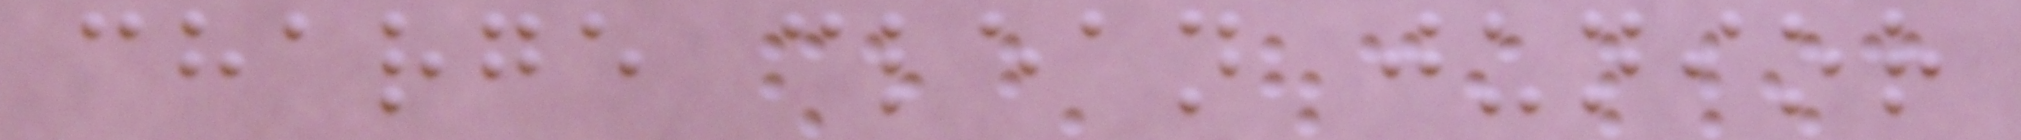charge clean junior
